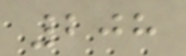208
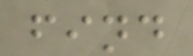find
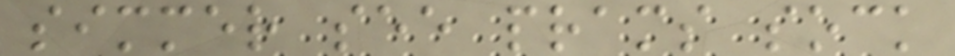simmer see prams sock
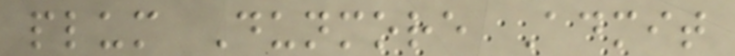plum Dunmore Admit
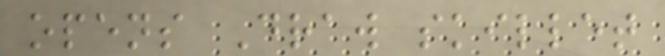opens Draw skillet
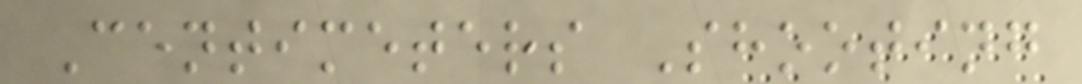Centimeters Shooting
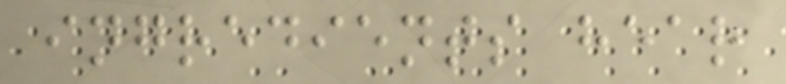ingredients hear
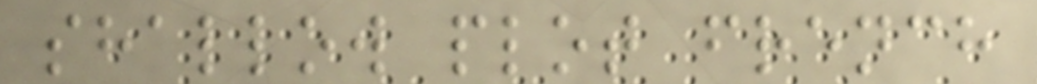shallow plot french
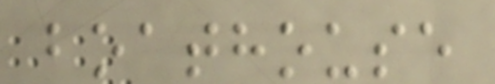boathouse
